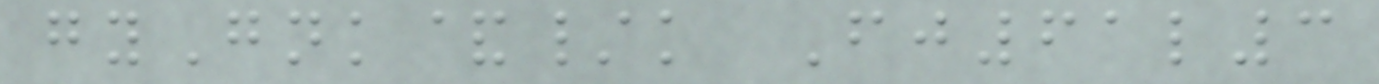gyGnk&/k Fj61l3
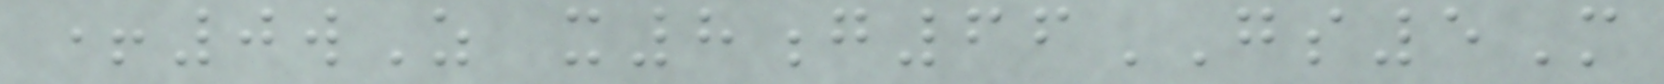+0wZ x8g66GS5M
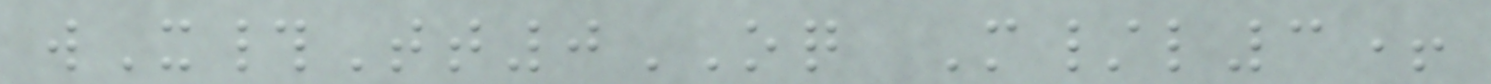wX#Tt0OQ M/l3+
